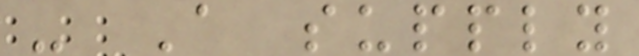- A supply
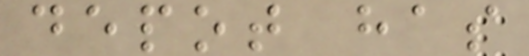depot has
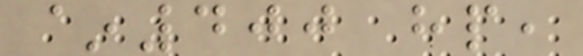~400 hp,
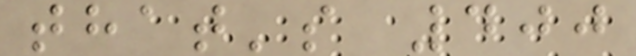that's 400
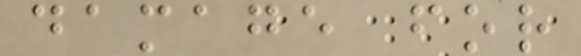damage for
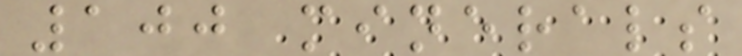100 minerals
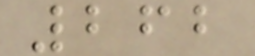262
